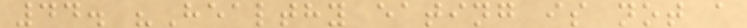44. "Healthy eating is not a
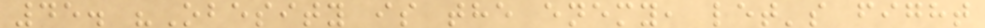45. "Obesity is the enemy, let's fight
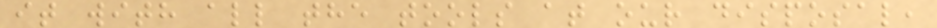it with all the tools at our disposal,
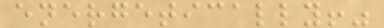energetically!"
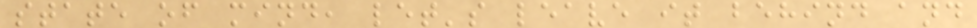state of mind, let's leave it behind and
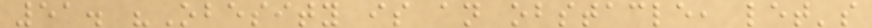51. "Obesity is an obstacle, let's
